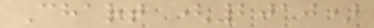Chart (2010)
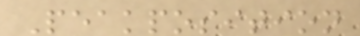Peakposition
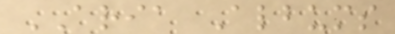ARIA Albums
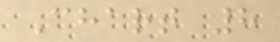Chart 8
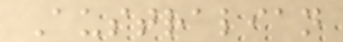Australian
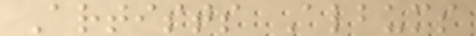Artists Albums
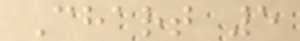Chart 5
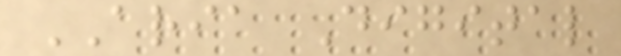ARIA Digital
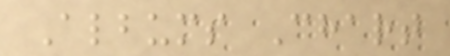Albums Chart
